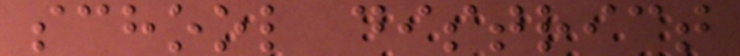school district
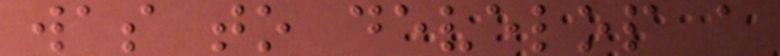was to develop a
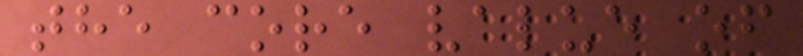the core value of
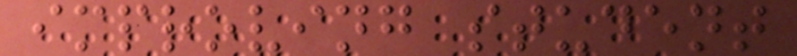improving student
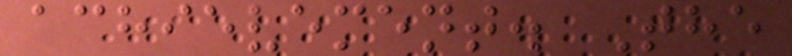achievement. The
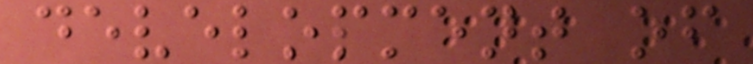development of
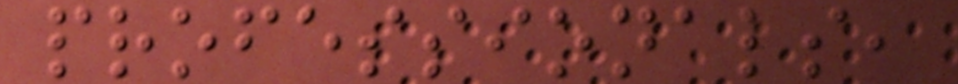professionals,
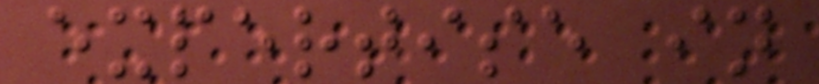expertise in
